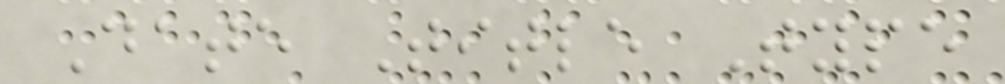Date Title Type
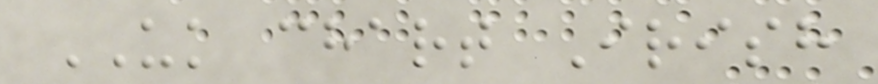UK chart Irish
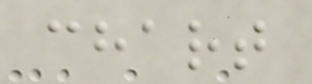chart
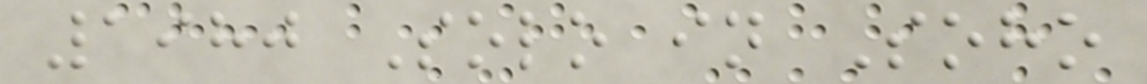1980 Solo in Soho
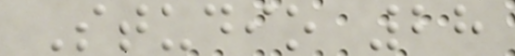Studio 28
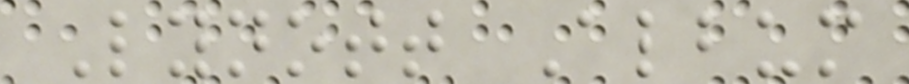Lynott Album
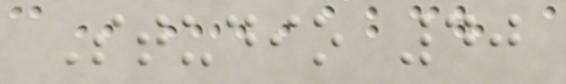Studio 40
